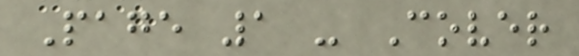Page 1 - Cover
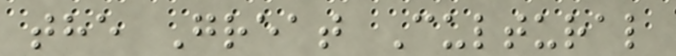the Great Cultural
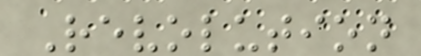Revolution
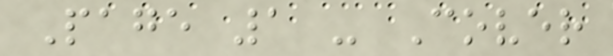Page 1 - Cover
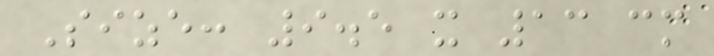Size: 9.5 x 13 cm
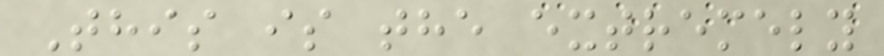This is the extremely
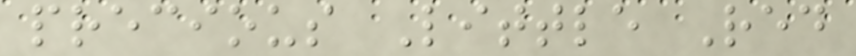precious Little Red
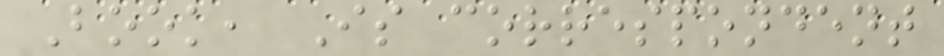Book, Is correspondent
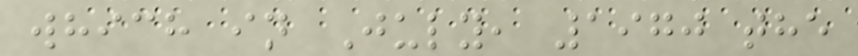which in July, 1970 the
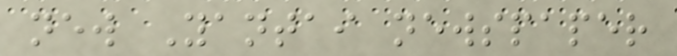new Yantai newspaper
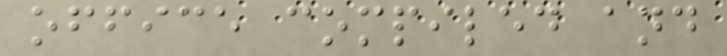office compiled and
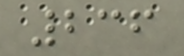236
